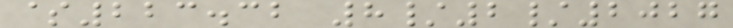$223.32 8/2/2027
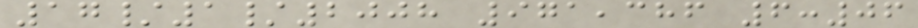17/1/2008 971,386 6:06
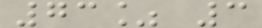73% 3
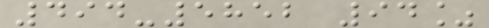494-5852 94%
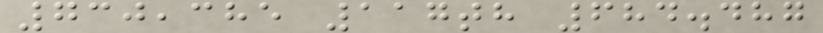730,385 117th 684.487
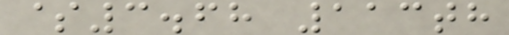$3.68 113th
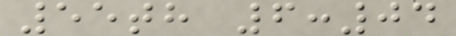55th 6:04
